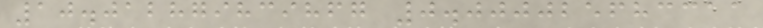10.012879839867 0.000025683311
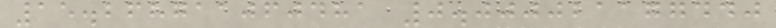15.268711060481 0.000021177440
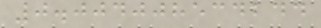0.004008534244
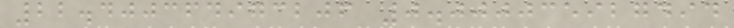22.400364973206 0.000035927494
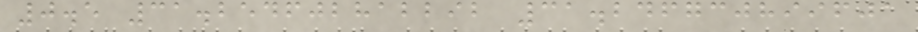0.5 31.254602812292 31.246730899601
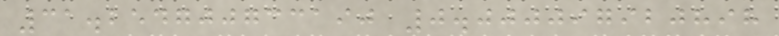31.254700733190 0.000097920898
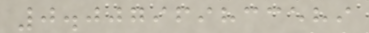0.007969833589
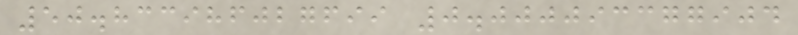50.833986027699 0.000093377904
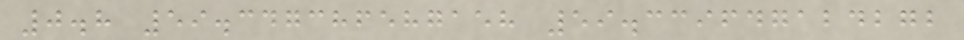0.8 59.347386587158 59.339647124272
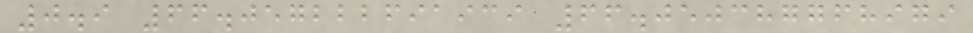0.9 66.057222691939 66.050387768979
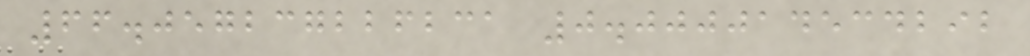66.057237226231 0.000014534292
